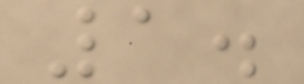1.
